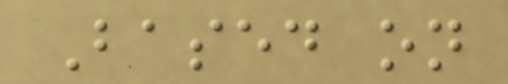Based on
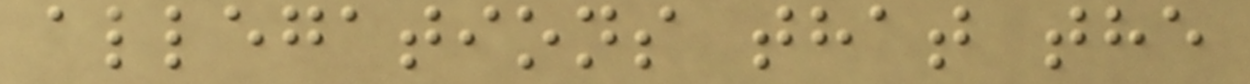allegations that the
